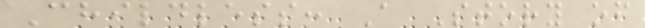Childless: A Story of
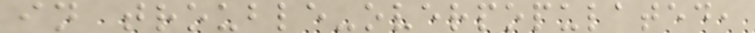in trouble-overpopulated,
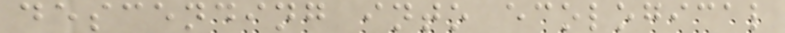descending into ecological
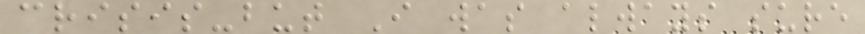crisis-but I was always sure
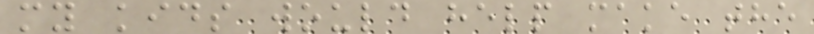my kids would help make the
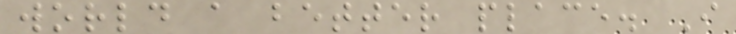world a better place. I
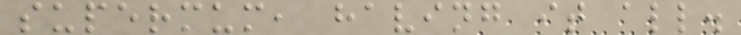supermum, having it all.
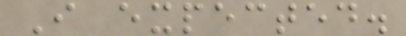I expected.
